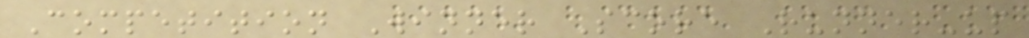Competition Winner Score Runner-up
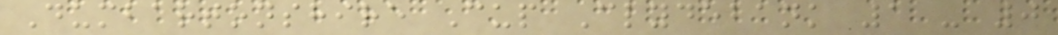Dumbartonshire Cup Clydebank 1 - 0
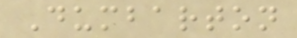Dumbarton
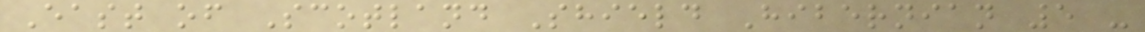East of Scotland Shield Hibernian 5 -
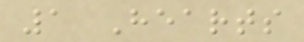1 Hearts
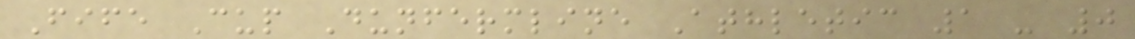Fife Cup Dunfermline Athletic 1 - 0
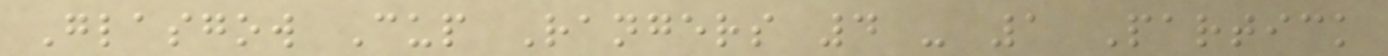Glasgow Cup Rangers 4 - 1 Partick
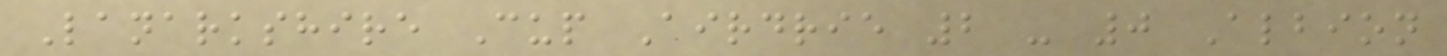Lanarkshire Cup Airdrie 2 - 0 Albion
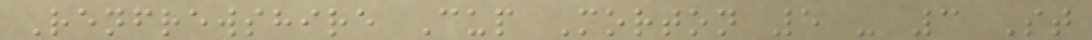Renfrewshire Cup Morton 5 - 3 St
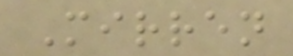Mirren
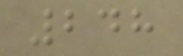248
